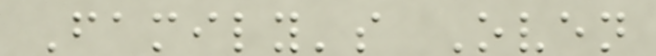Family's Oven
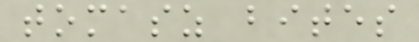tomasz bites
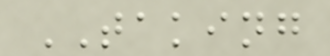TAKING
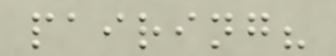pairing?
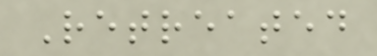Retreated
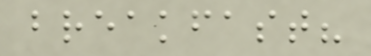breakfast?
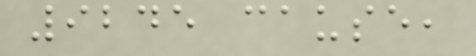9245 cause,
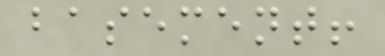basement!
